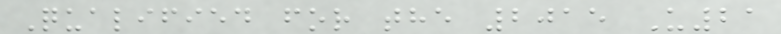Qualified for the 2015 U21
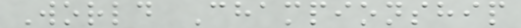World Championship
